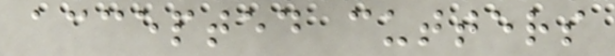accepted cutters
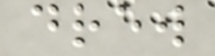drew
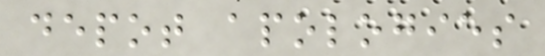depot apologies
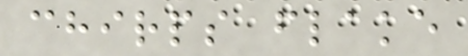chirps flake
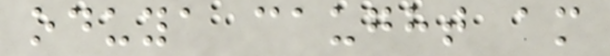oduya caught am
